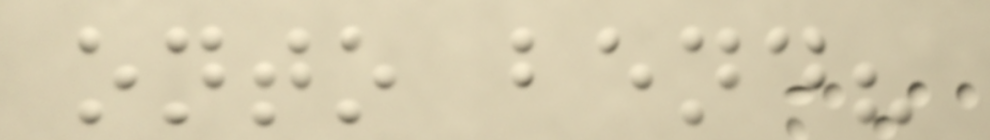onto bend?
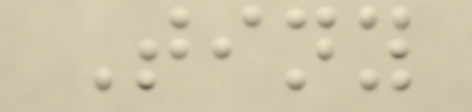Tiny
